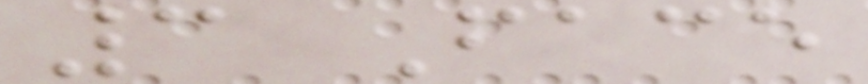3 Face
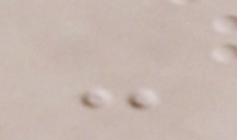-
